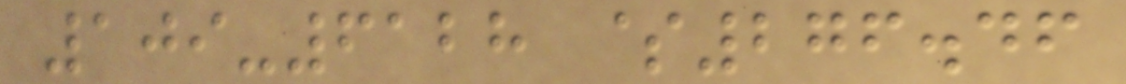109-6128 $276.46
